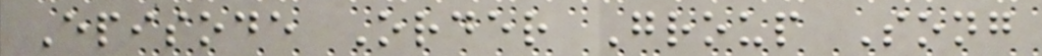Episode Order Group Song
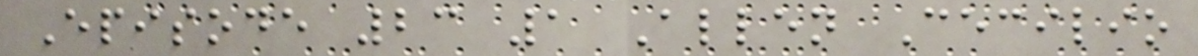Episode 23 1 Allen Cecilio
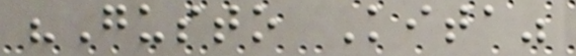"Gusto Kita"
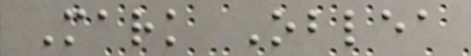Mark Oblea
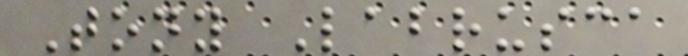Tony Labrusca
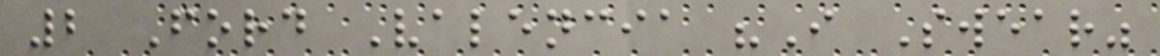2 Ford Valencia "I Swear"
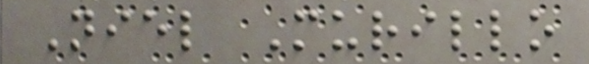Niel Murillo
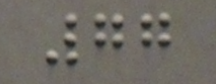77
